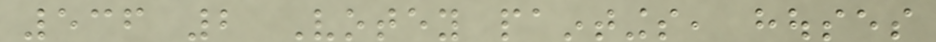536 2 Votey paintings, houses
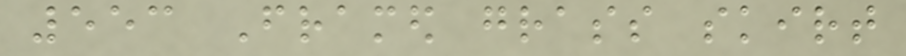553 Framed grass skirt
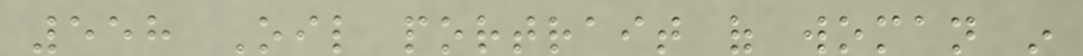558 Oil portrait of woman in
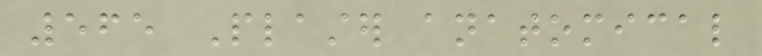565 Plaster anatomical
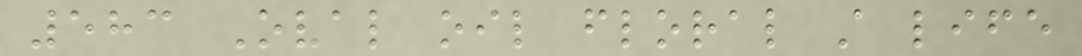583 Oval oil floral still life
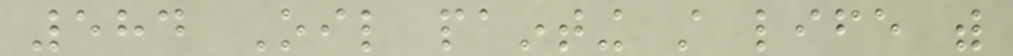584 Oil painting still life with
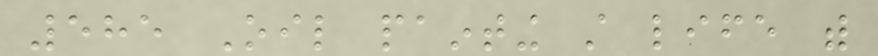585 Oil painting still life with
